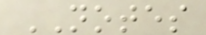NOTES
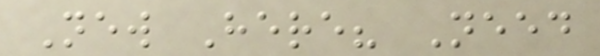New Here? Need
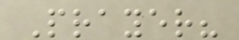Prayer?
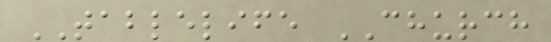TABLELIFE CHURCH
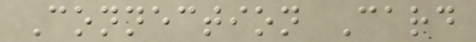Connection Card
